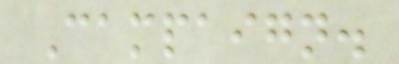Campaign.
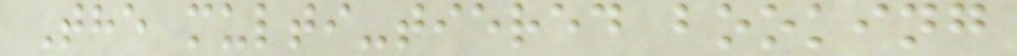The multi-tiered booking
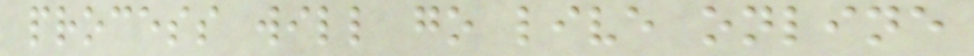process will go live online
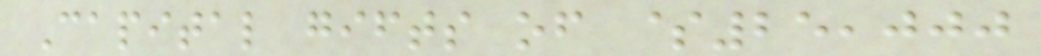Capital gifts of $25,000
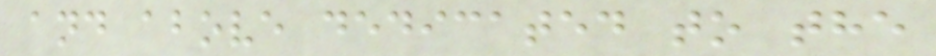and above dedicated to the
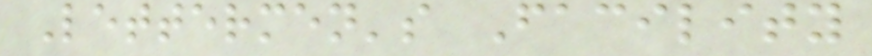Lettermen's Facility
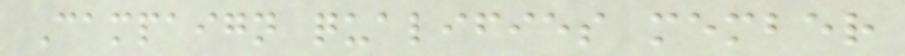Campaign qualifies member
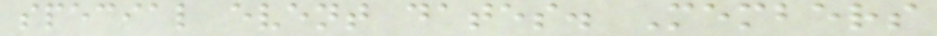special event dates. Members
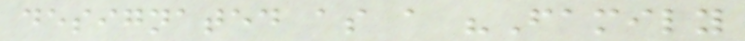designated as a "Family
